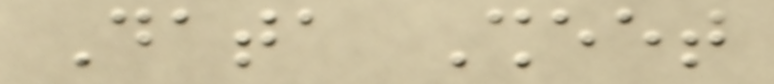Data Sheet
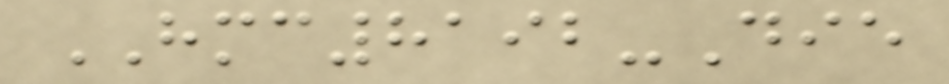HMC8192-Die
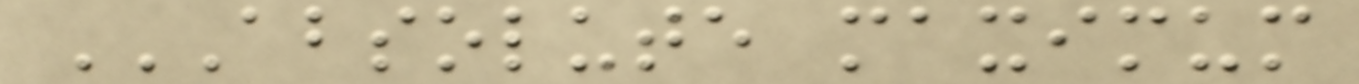ABSOLUTE MAXIMUM
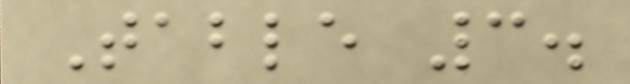Table 3.
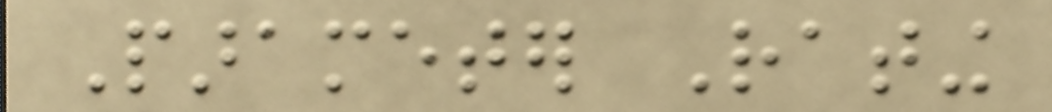Parameter Rating
